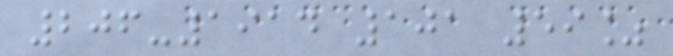206-1914 101 59%
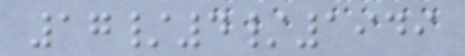17/4/1949
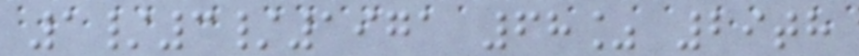1/3/1971 68% 29th
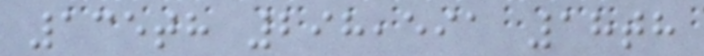135th 298,591 18th
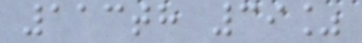113th 39%
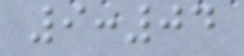9:04
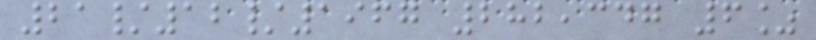21/12/1967 282,347 6%
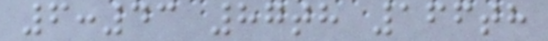6:43 87th 166th
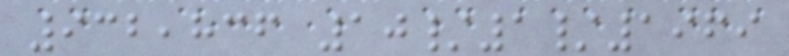932,836 10/1/1969
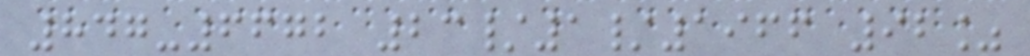847-6672 23/1/1966 92%
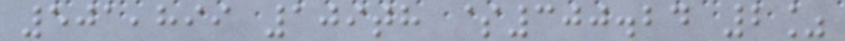501,899 109th $300.24 2%
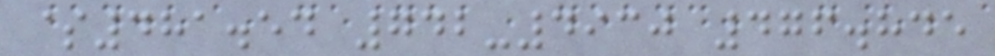$481.54 742-4930 476.845
